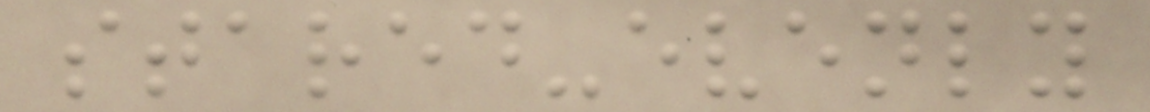stared-evenly
